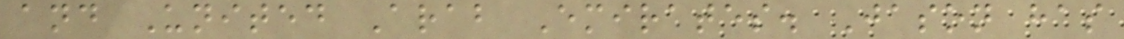and United Arab Emirates. Jason has
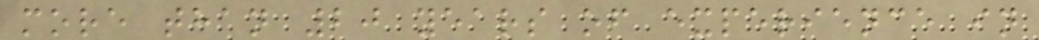more than 20 years of experience in
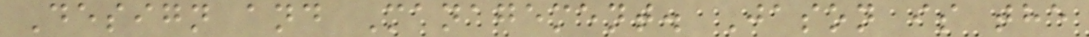Design and Management. Jason is the
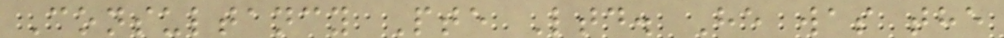Consultancy Pte Ltd. He was the
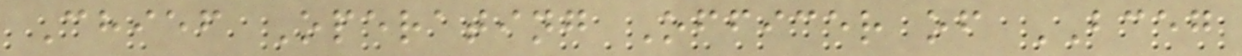Chief Operating Officer of BCEG
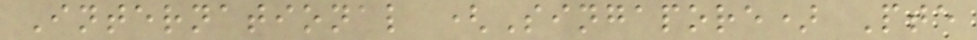International (Singapore) Pte
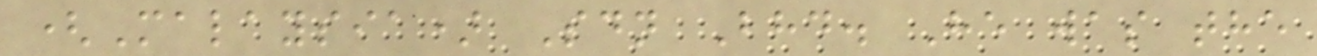(Malaysia) Sdn Bhd. He was the
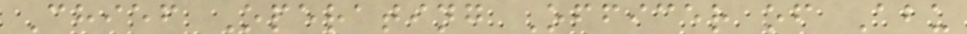Chief Operating Officer of Abu
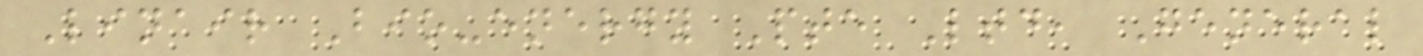Linair Bio-energy Pte Ltd, General
